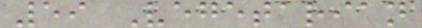59 Vegetarian
